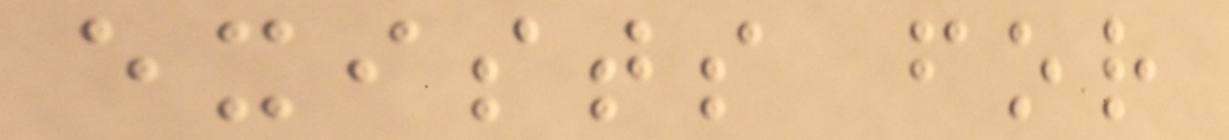exists for
